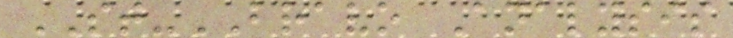ST-BRAVO Analysis
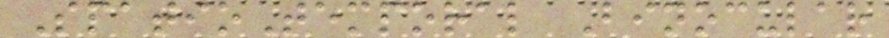SpatioTemporal Binocular
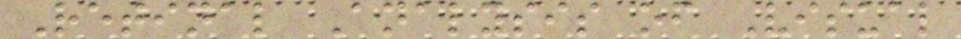Retinal Analysis of Visual
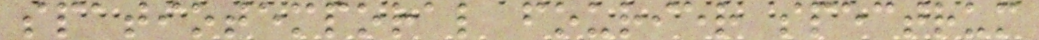spatiotemporal fourier spectrum
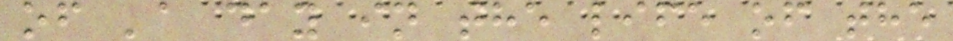of 'a day in the life of the
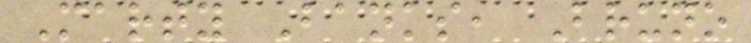Marty Banks, Bruno
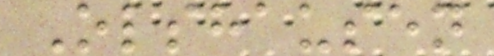Olshausen
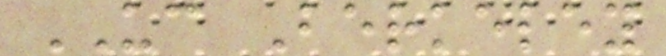UC Berkeley
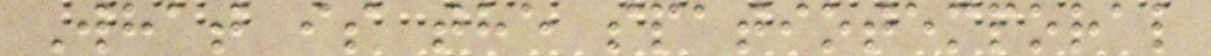What is the spatiotemporal
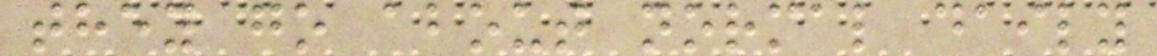they go about normal daily
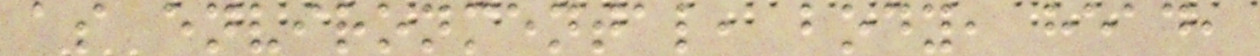as environmental, body, head,
